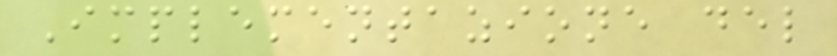Implementazione del
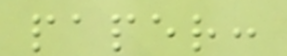paper:
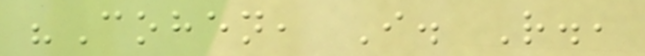"Cohen, I. R.,
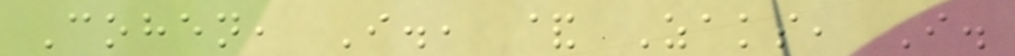Cohen, I., & Zaks, I.
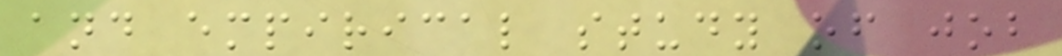and empirical study of job
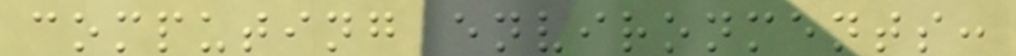computing environments:
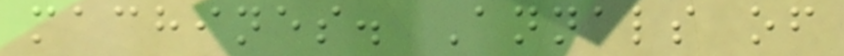machines. Annals of
